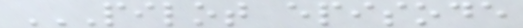PILOT EPISODE
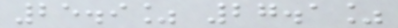25.9% 27.1%
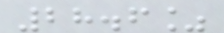28.6%
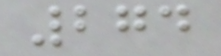274
